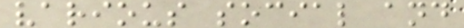various social and
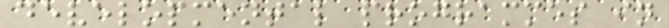developmental programmes in
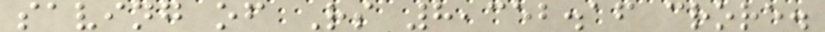saving of Rs 8,352.16 crore.
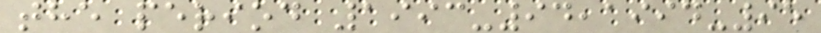the period 1993-94,1994-95
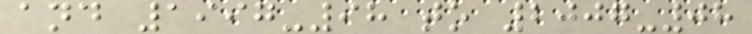and 1997-98 to 2007-08
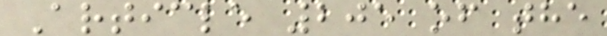Article 205 of the
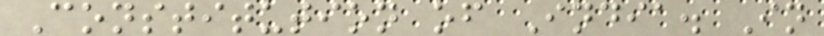Constitution of India. In
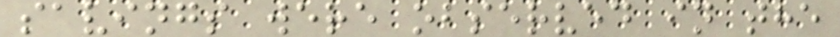savings were observed in the
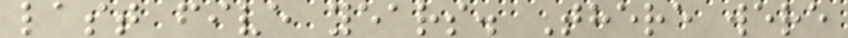last five years. There were
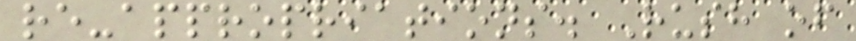re-appropriations. Rush of
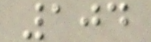104
